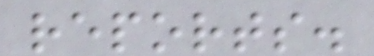reports.
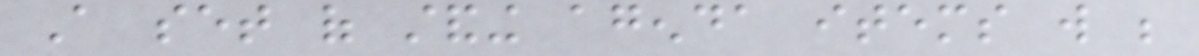A set of standing agenda items will be
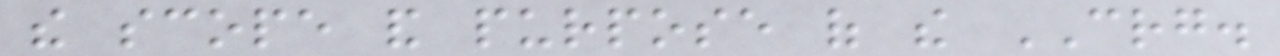the scope and purpose of the CRG.
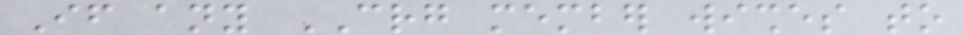If any CRG member wishes to
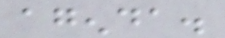agenda.
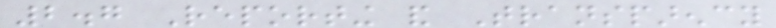2.7 Reporting and Transparency
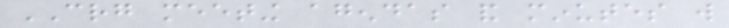CRG meeting agendas and minutes will
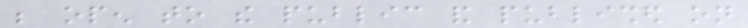be open to the public and published on
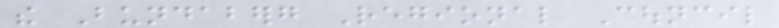the Bundaberg Regional Council
